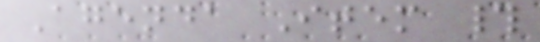Agenda Item #
